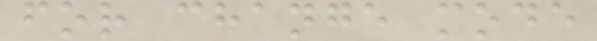for change mode
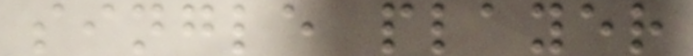single player
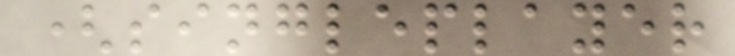(singleplayer
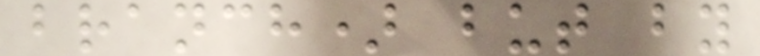branch) but by
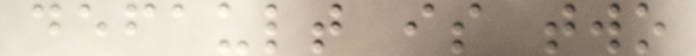default is two
